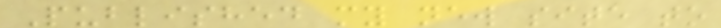Published my new site to
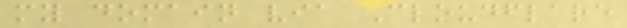my domain via Cloudflare
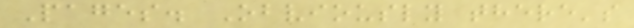Pages. Obviously there's
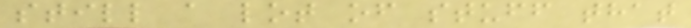still a lot of stuff that
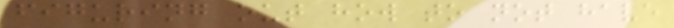figuring out how to not have
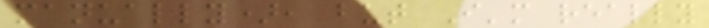manually), but I'm really
